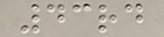43rd
